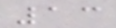13
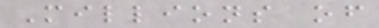Millions of
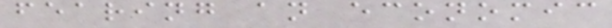fearing an economic
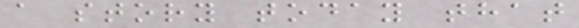a story today that
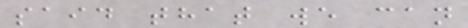said that we can
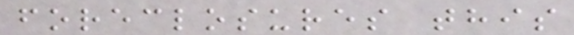foreclosures this
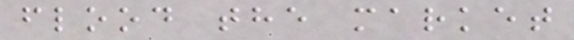flood the market
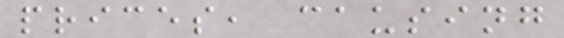prices, causing
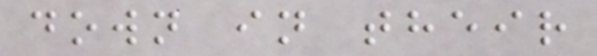down in their
